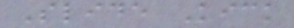Slide Kick
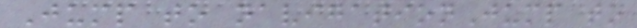Jump to navigationJump to
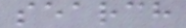search
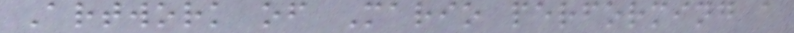Artwork of Mario performing a
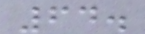64.
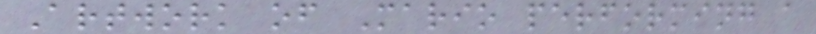Artwork of Mario performing a
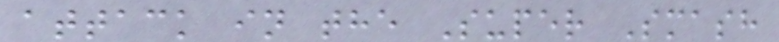attack in the Super Smash
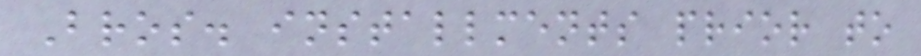Bros. installments prior to
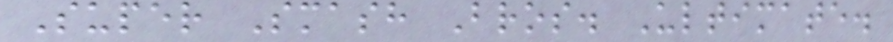Super Smash Bros. Ultimate.
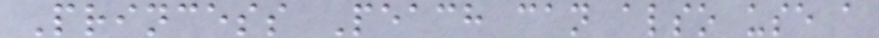Princess Peach can also use a
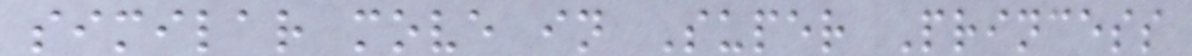similar move in Super Princess
